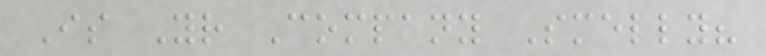Is Your Company Smelly?
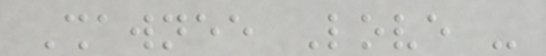Shawnee Love -
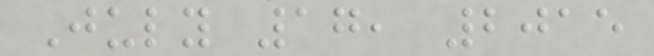July 17, 2015
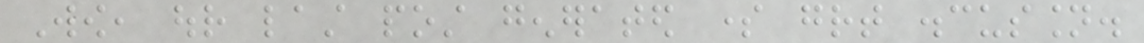Wow, our last post generated some great discussion.
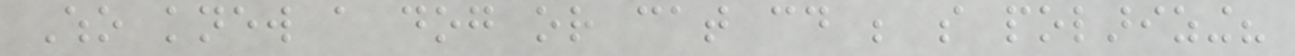Who knew a dog or cat could be so polarizing?
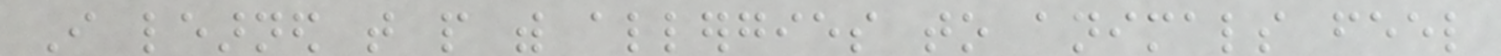I learned that people with allergies to animals feel
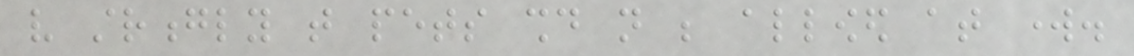very strongly that pets should not be allowed at work.
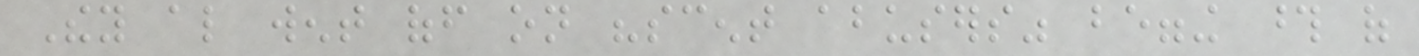They also went off on "scent abusers" begging those of
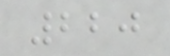220
